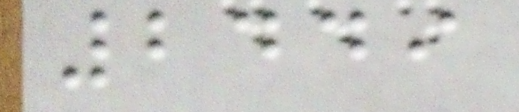2449
